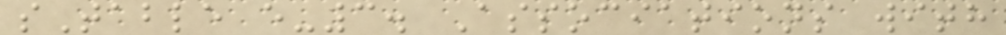sTable e-3. Associations with
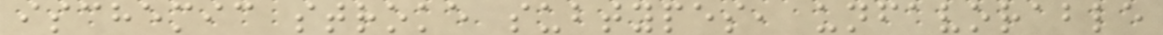ischemic stroke subtypes, unfavorable
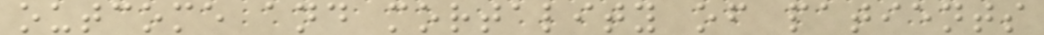outcome and mortality of patients
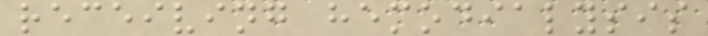receiving hemodialysis
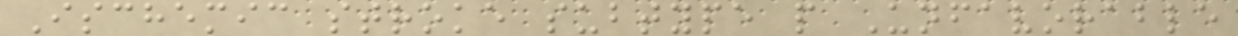Ischemic stroke subtype p Unfavorable
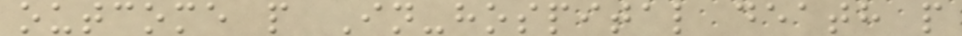outcome p In-hospital death p
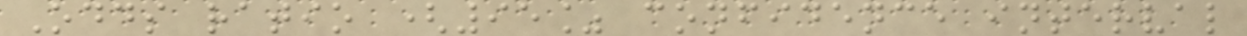Odds ratio (95% confidence interval
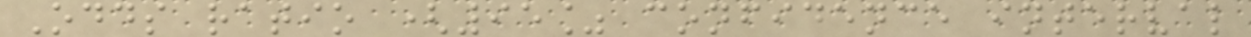Odds ratio (95% confidence interval
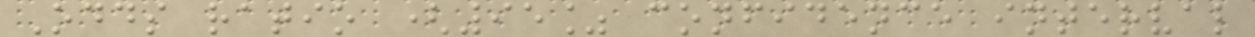Odds ratio (95% confidence interval
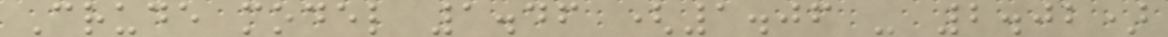Crude model 1.46 (1.06 - 2.02)
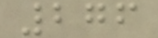276
